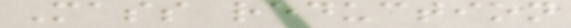Mass reduction
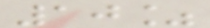10%
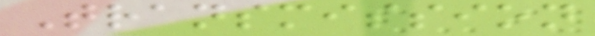Transmission
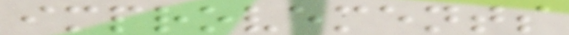improvements
